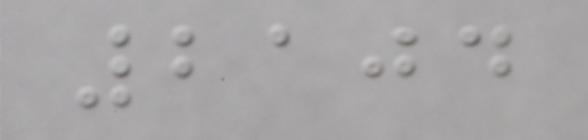2104
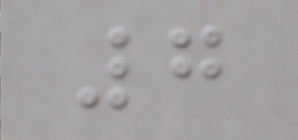7
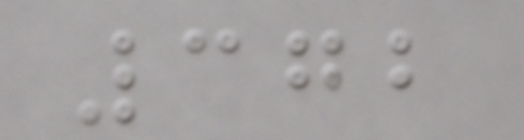372
